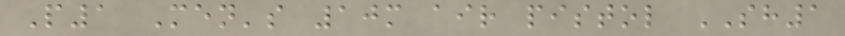P1 Men's 10m air pistol SH1
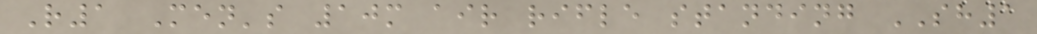R1 Men's 10m air rifle standing SH1
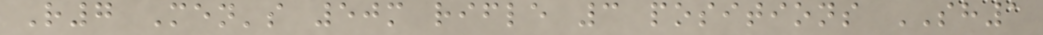R7 Men's 50m rifle 3 positions SH1
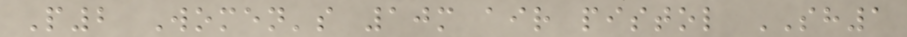P2 Women's 10m air pistol SH1
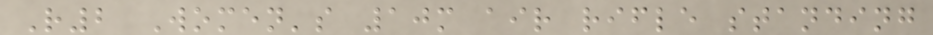R2 Women's 10m air rifle standing
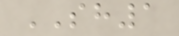SH1
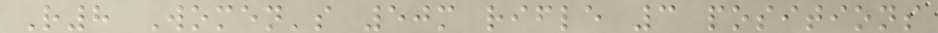R8 Women's 50m rifle 3 positions
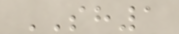SH1
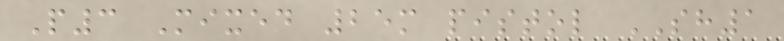P3 Mixed 25m pistol SH1
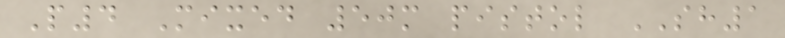P4 Mixed 50m pistol SH1
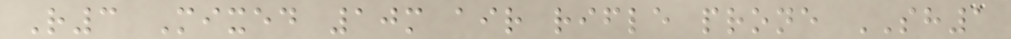R3 Mixed 10m air rifle prone SH1
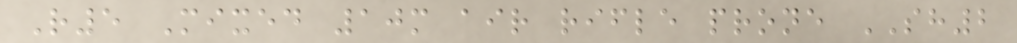R5 Mixed 10m air rifle prone SH2
